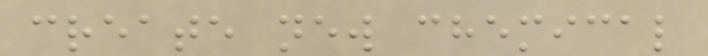create new chemical
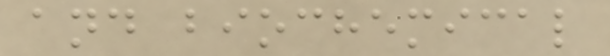and biochemical
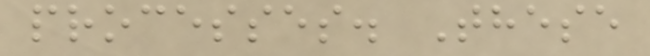processes. These
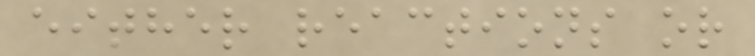either reactions or
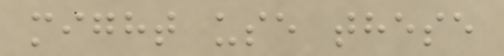might use these
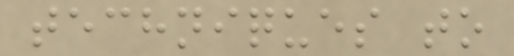techniques to
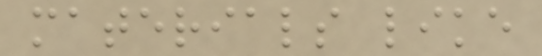materials like
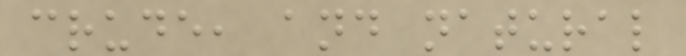crude, and natural
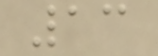13
